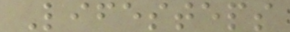Lifesteps
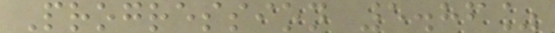Progression 5.86%
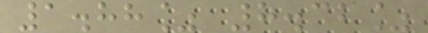1.88% 8.32%
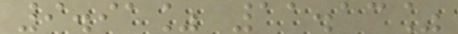9.91% 11.13%
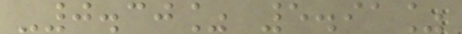-0.30% 5.91%
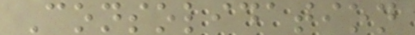Consolidation
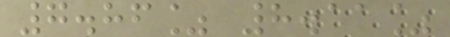7.86% 8.11%
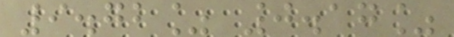9.72% 0.17%
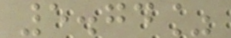5.74%
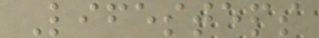Lifesteps
